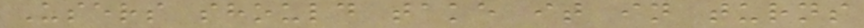Users should take it in turns
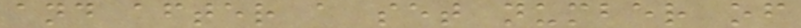and after a set number of
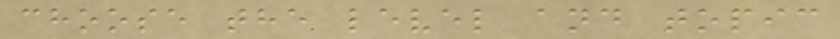choose the level and topic
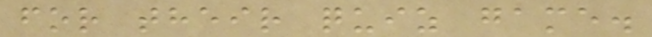for their quiz game.
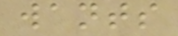wants
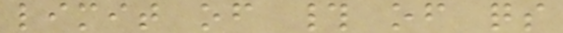limit of # of qs
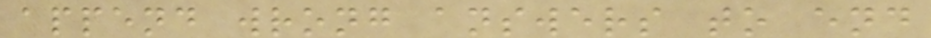append wrong answers to end
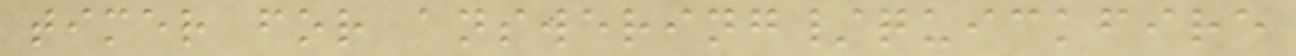timer for answering/quickfire
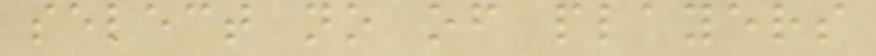select no of players
